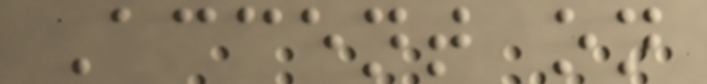Accent on
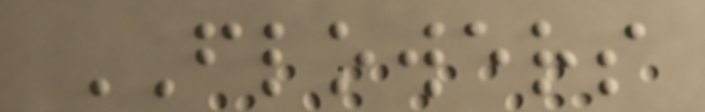FLOWERS
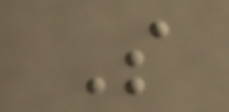S
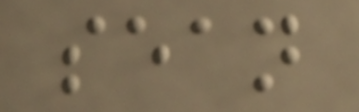sean
